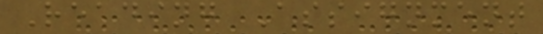Reading Assignment
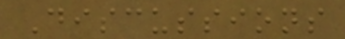Discussions
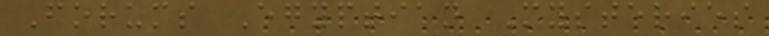Forums Egyptian Mysteries
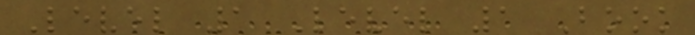Level 1 Level 1 Book
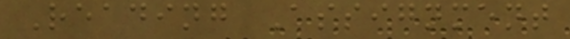Reading Assignment
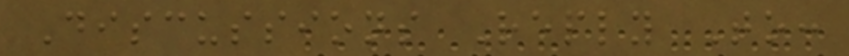Discussions Reply To:
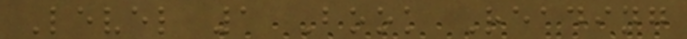Level 1 Book Reading
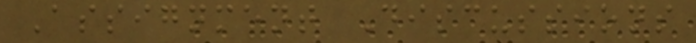Assignment Discussions
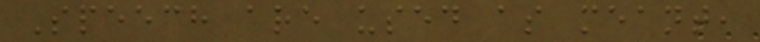Speech are used as meant,
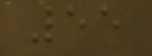55
